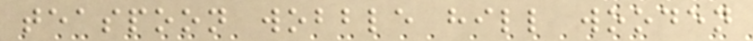teaspoon wobble hill wooden
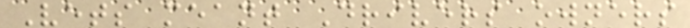Vets meant Drivers owners
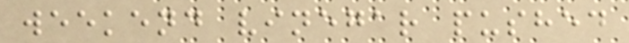weekend vinegar pushed
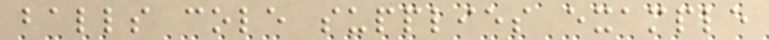balls cole supplies example
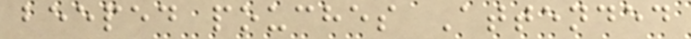beeped pouches Attended
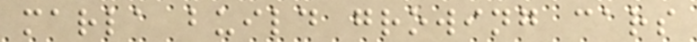marla build growing cars
